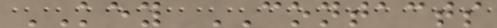KEY CONTACTS
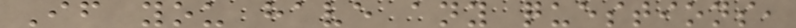If you have any questions,
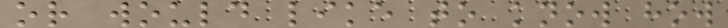or would like to know how
